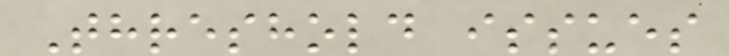Threshold issues
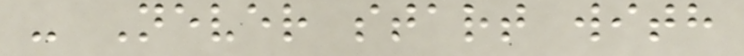- Never start with
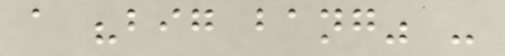a "big bang" -
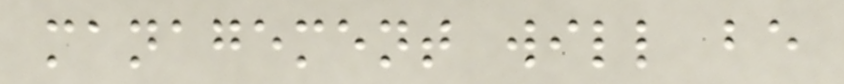management will be
